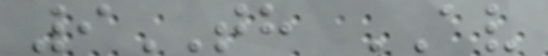9TH AV
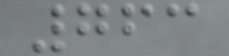763
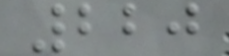220
